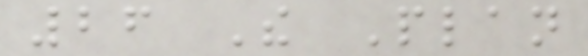26 The Plan
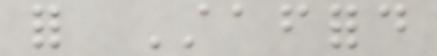for Stafford
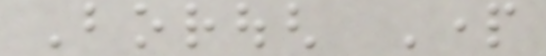Borough Part
